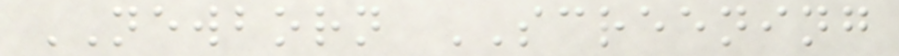NEWBORN SCREENING
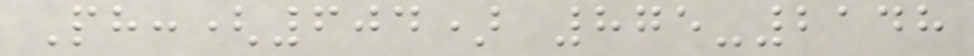Ph:(604) 875-2148
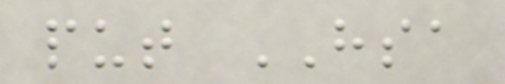put HSA
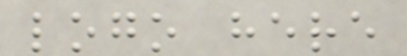logo here
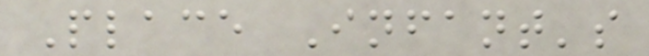Place Infant's
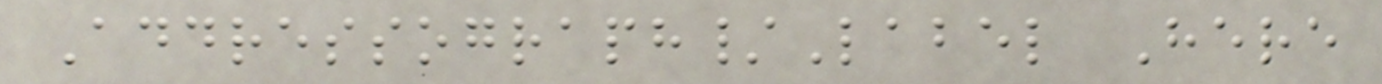Addressograph/Label Here
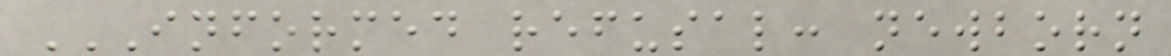INFORMED REFUSAL: NEWBORN
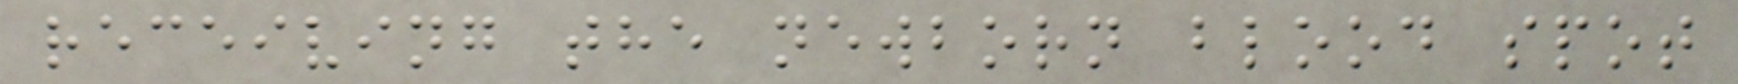receiving the newborn blood spot
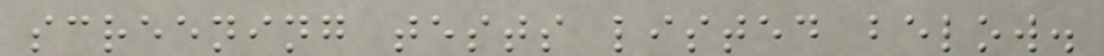screening tests listed below.
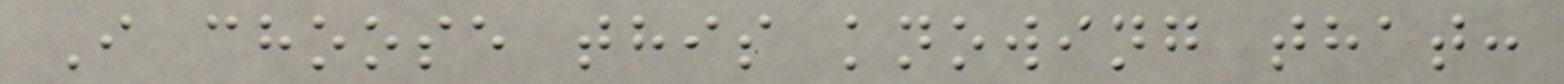I choose this knowing that:
